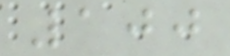100
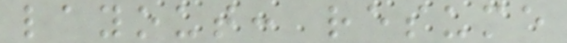layout: resume
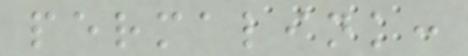permalink:
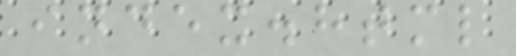index.html
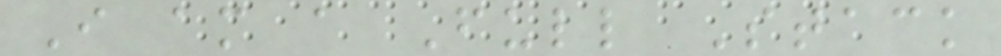I am a Full Stack
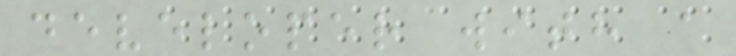developer with a
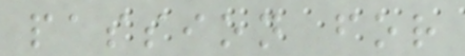passion for
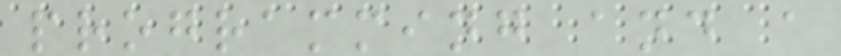programming and a
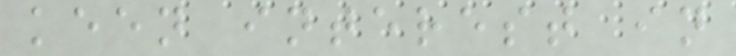keen interest in
